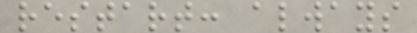restart: always
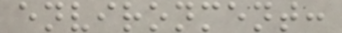environment:
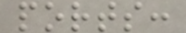ports:
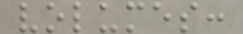volumes:
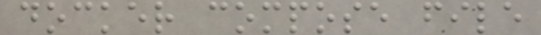docker compose file
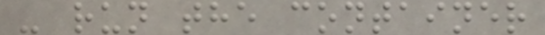- run the container
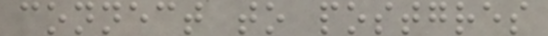connect to postgres
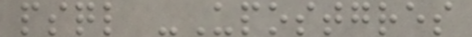psql -Upostgres
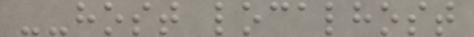--host localhost
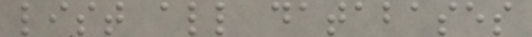list all databases
